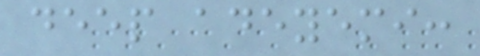deep adeyemi:
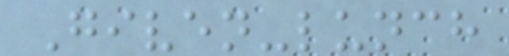Given-lunch
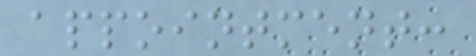appointment:
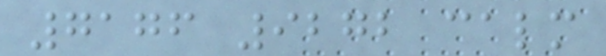7176 9272 calm
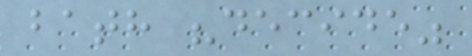bath "decide"
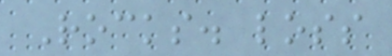Rocks. loss
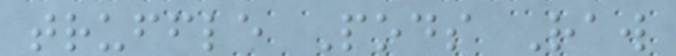truffle Pods Raw
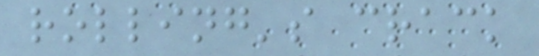rolling's crack
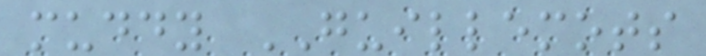muddy GUILLEMOTS
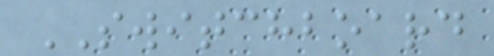SWITCHBOARD
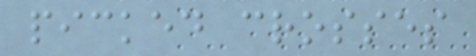picked crosses
